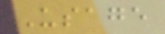Usage
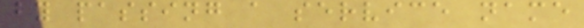by passing a service name
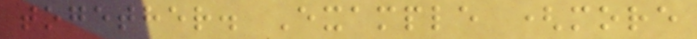together. Example (more
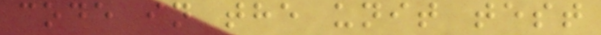code in the unit test
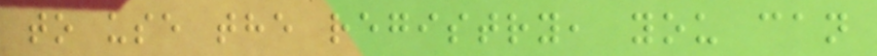to use the registry, you can
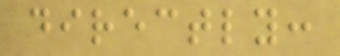directly:
